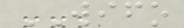WIFO
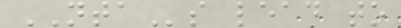NTAs lead to
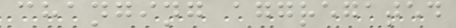changing aggregated
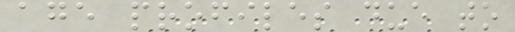age profiles due to
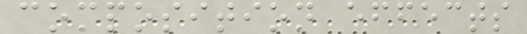composition effects
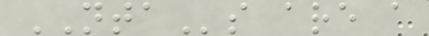NTAs are a
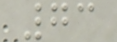73
